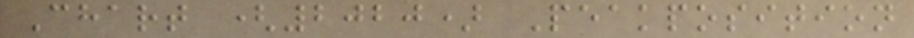Chart (2020) Peakposition
